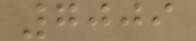7009
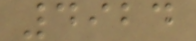4924
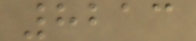8213
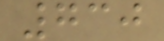730
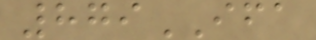879IFA
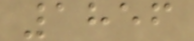1856
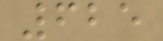625
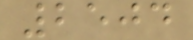2504
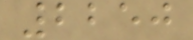2250
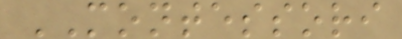MONTESSORI
